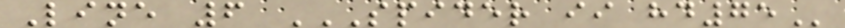Line 6 SPIDER II HD75
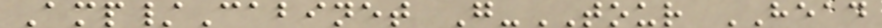Amp/Cabinet G-TOUR HEAD
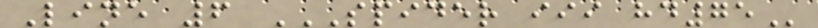Line 6 SPIDER III HD75
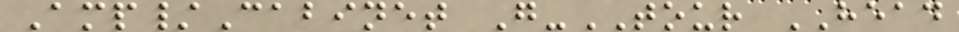Amp/Cabinet G-TOUR HEAD
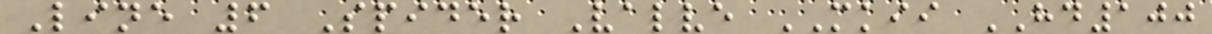Line 6 Spider Valve MKII HD100
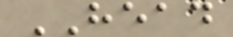HEAD
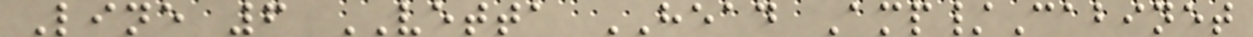Line 6 VETTA HEAD Amp/Cabinet
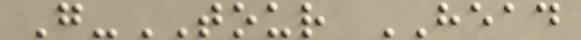G-TOUR HEAD
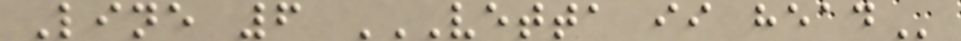Line 6 VETTA II HEAD
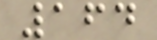164
